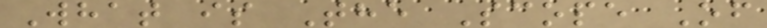What is The Scope Of
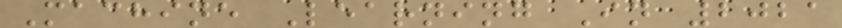Machine Learning In 2021
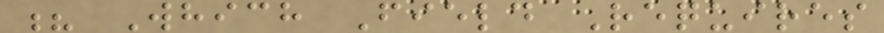? Which Field Requires
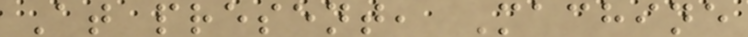At present, Machine
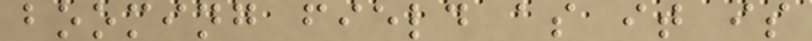booming field as it is
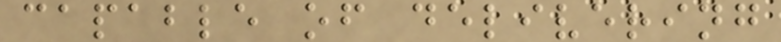capable of delivering
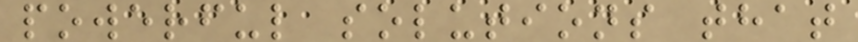powerful solutions that
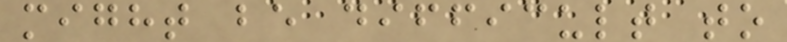might be difficult to
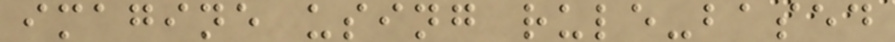imagine using rule-based
